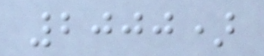2000)
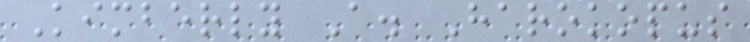Kimberly A. Harokopus
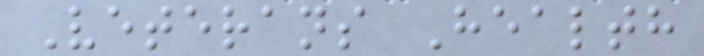Veterans Health
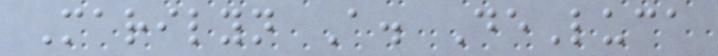Marilyn A. DeLuca
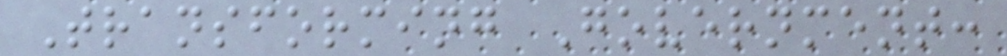Transforming Government:
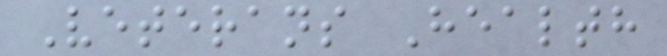Veterans Health
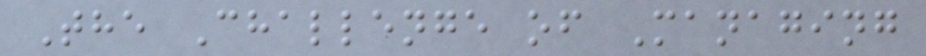The Challenge of Managing
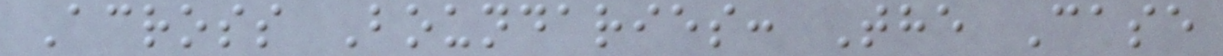Across Boundaries: The Case
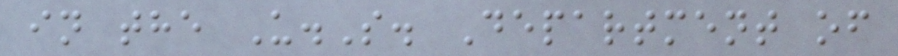in the U.S. Department of
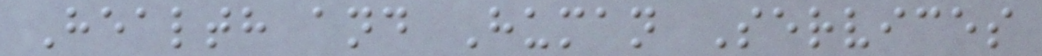Health and Human Services
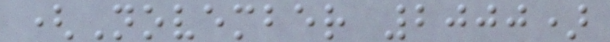(November 2000)
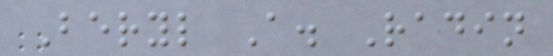Beryl A. Radin
